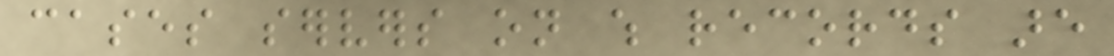cases servers on which records are
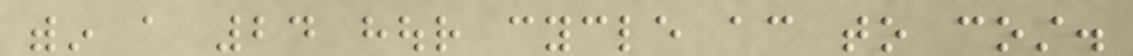within a 24 hour cycle according to cost.
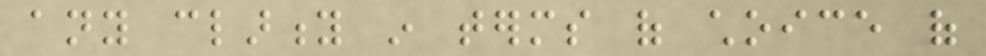any clarity in terms of choice of
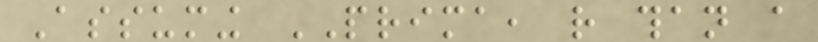Assuming PRIMA, rather than a
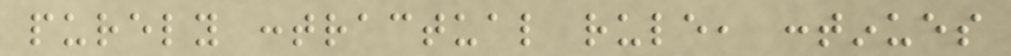purely contractual rule, continues
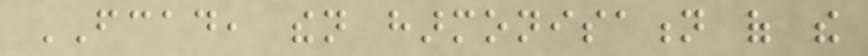FCAD, then harmonisation of the
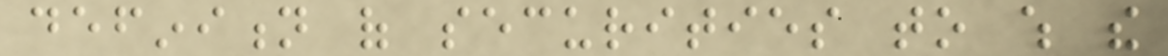definition of securities to which the
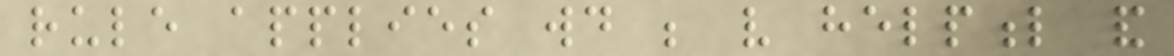rule applies would be very helpful and
